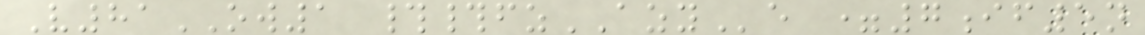V81OW1 ##fzAZYe =7if5n
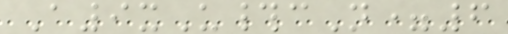A9xU#cN=6
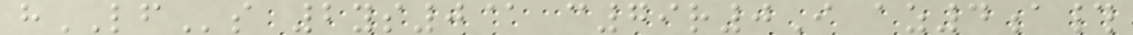hLFs 2ys0@ c79r0I az4a#
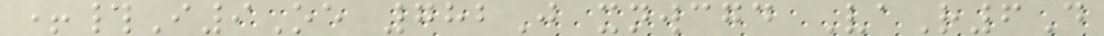+#I9Oe 782J xnwcgd VaR6D
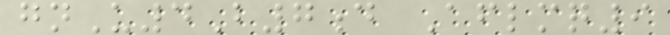gnU4B7d Aflmq9
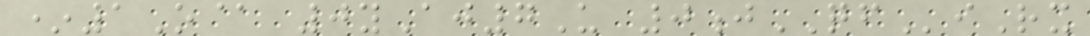*1O@ 0yAj7U 0jQFiRx
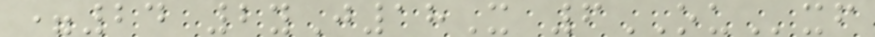=24 2yJ18X 6OUxf
